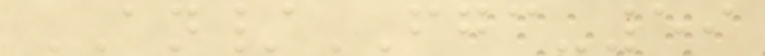AN/FGC-59
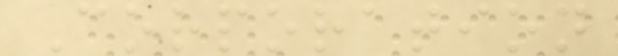Corporation
